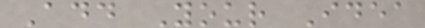Add Your Idea
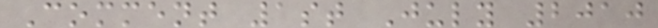Comment 1st July 2010
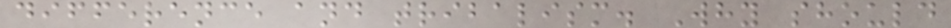difference and tribalism. Why should
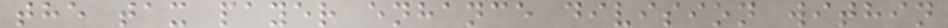the tax payer enhance division within
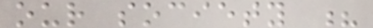our society ?
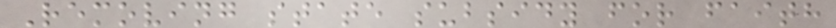Removing state subsidy for faith
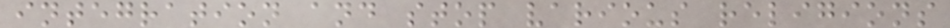integration and stop various religions
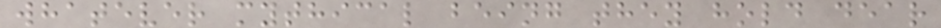whatever mythical being they hold dear
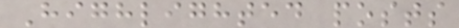Highlighted posts
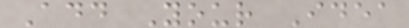Add Your Idea
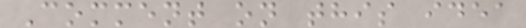Comment on this idea
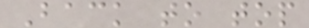Back to top
